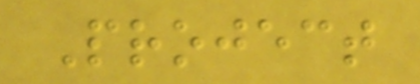Project
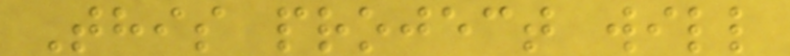This project will
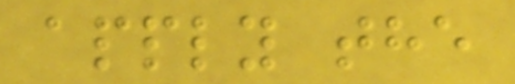apply the
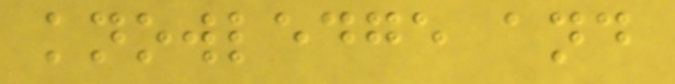knowledge and
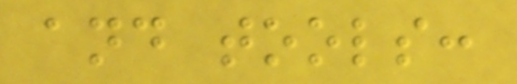and tools:
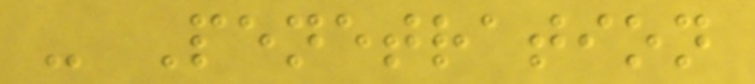- Penetration
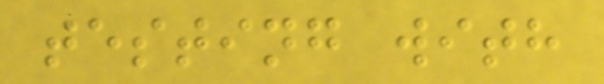testing with
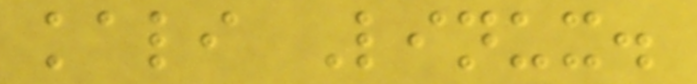kali Linux.
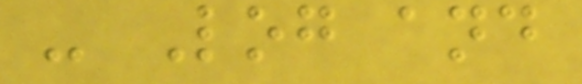- Log and
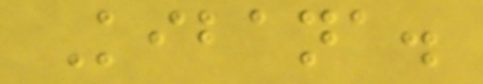Kibana.
